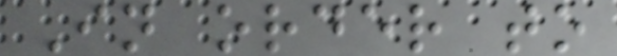In order to
